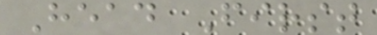Head First
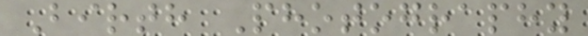Birth Photography
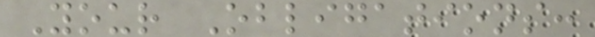Your Obligations:
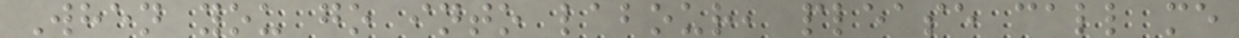When you go into labour, please call me
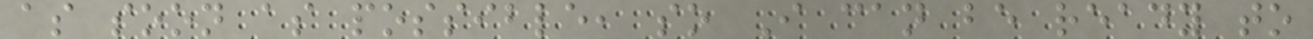as soon as possible, so I can be ready to
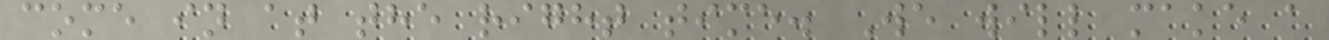come in at the right time. We will make a
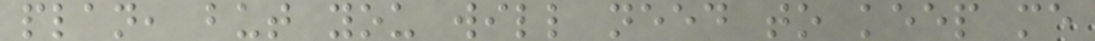plan, but you will need to keep me
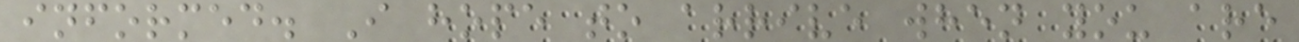informed. I hope to arrive when you are
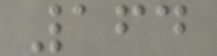164
